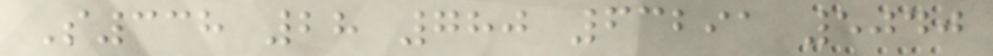S338 28 780 63291 5040
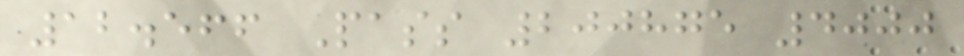12.566 Pass 200875 4000
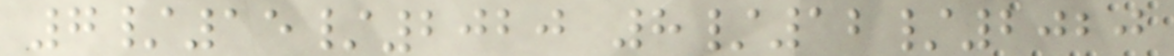7/15/2020 8/12/2020
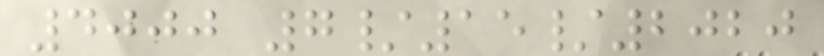4000 7/15/2020
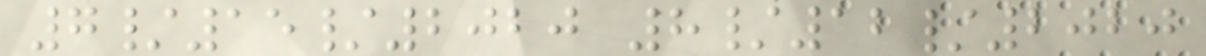7/15/2020 8/12/2020
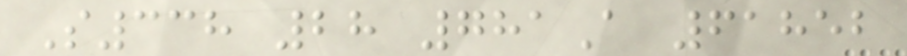S338 28 781A 61852
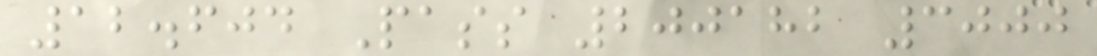12.604 Pass 200182 3000
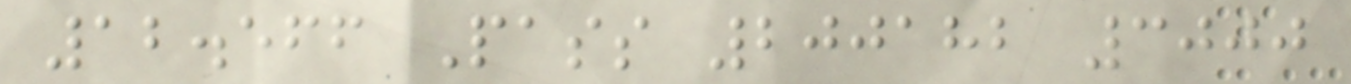12.566 Pass 200182 3000
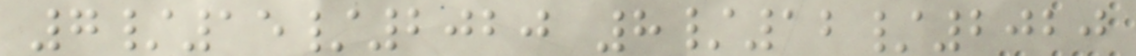7/15/2020 8/12/2020
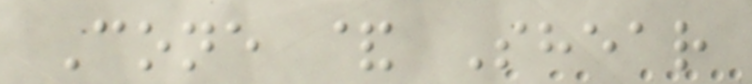Cone & Shear
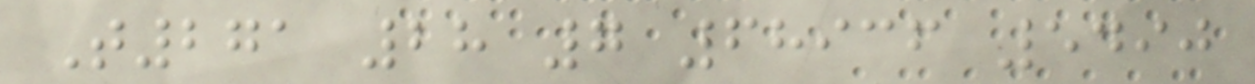T271 28 7 68936 5490
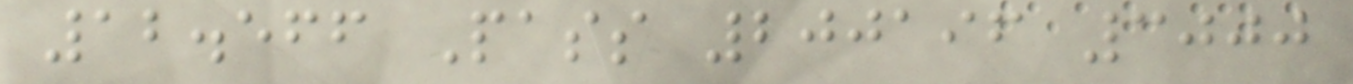12.566 Pass 200196 3000
